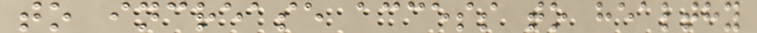to increase access to healthy
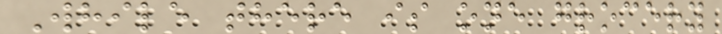While there is one grocery
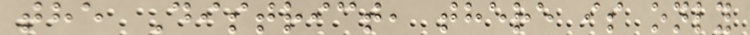the District, there is only
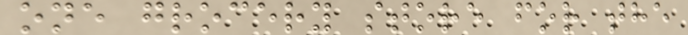one grocery store for the
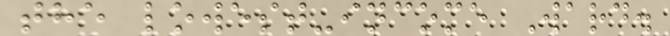the lowest-income Ward.
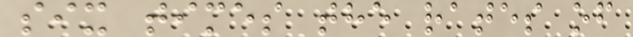six times the rates of
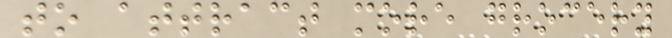to attract more grocery
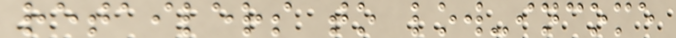retailers to low-income
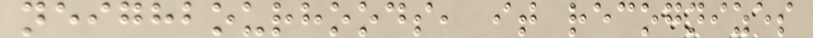neighbourhoods, it recognizes
